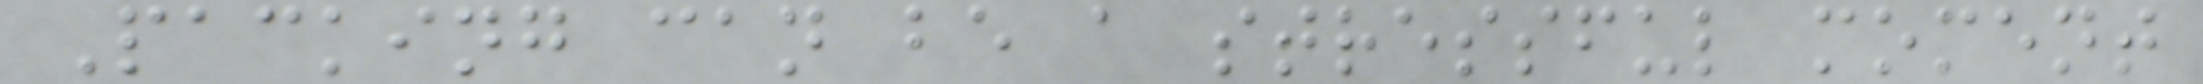Packing can be a stressful moment
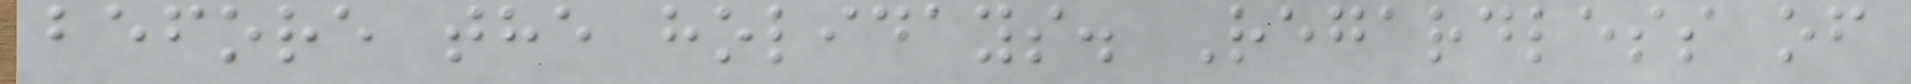before the holidays. Regardless of
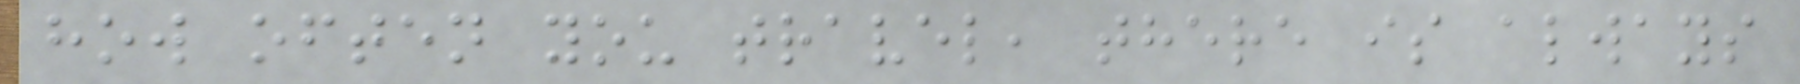how often you travel, there is always
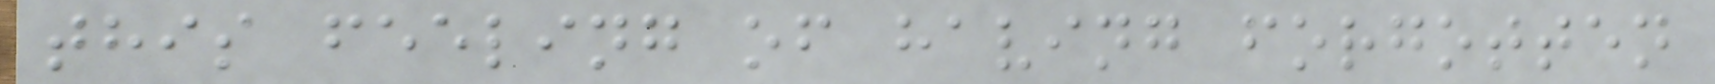this feeling of having forgotten
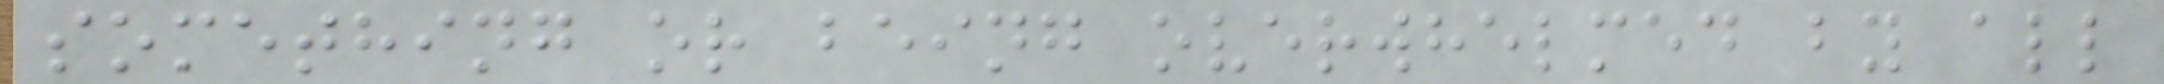something or being overwhelmed by all
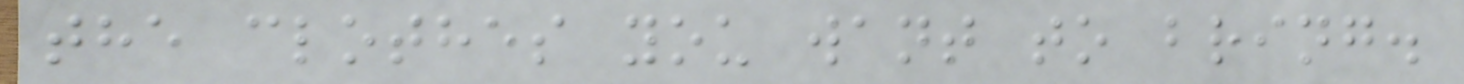the clothes you want to bring.
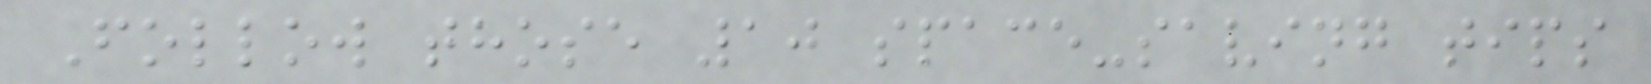Follow those 10 space-saving tips
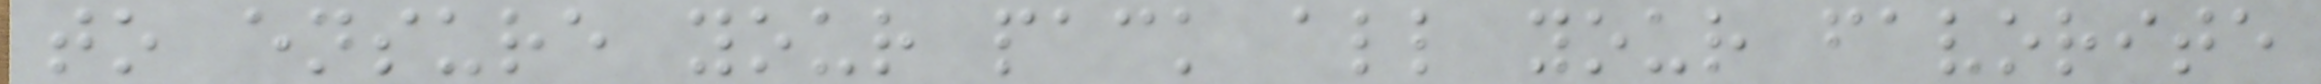to ensure your pack all your favorite
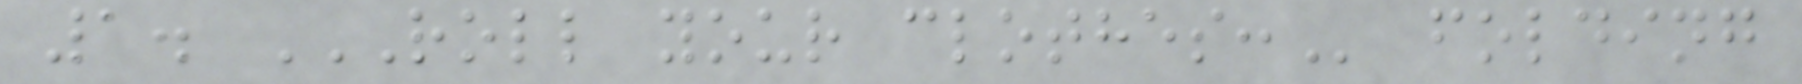1. ROLL YOUR CLOTHES: folding
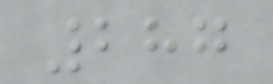287
